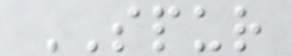SPUR
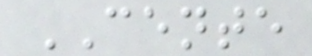CENTE
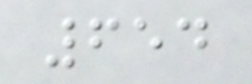654
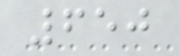650
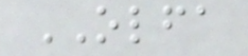OLFA
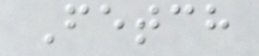Fetch
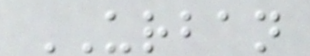URBAN
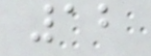12
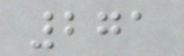271
